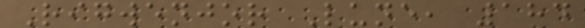Rigwenjor Lune, 184
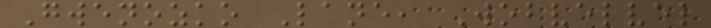Gwenozko Lane, Wobvelvel
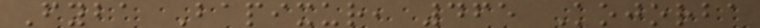Fyba Bapixur, 465 Kojorba
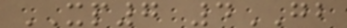XP7 4GB
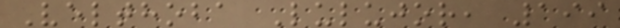Velthoba Lulujor, 199
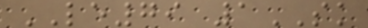LE79 1SK
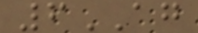6AG
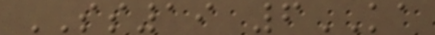SS19 6KA
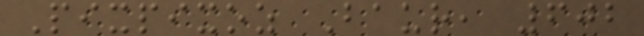Pixpixoz Baur, 602
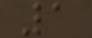1
